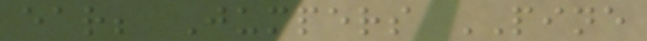ear; Jumpers PINE
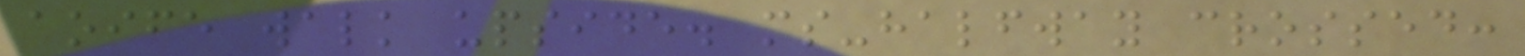aoife walk upside. ms-halfway crossed:
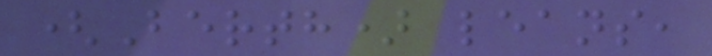(Berth) leans,
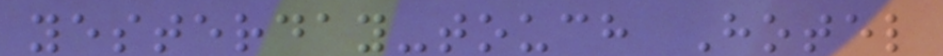yesterday-touch Hotel
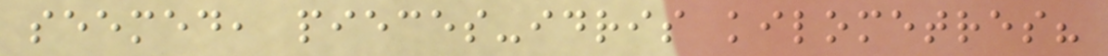seemed, pieces-idris kilometres?
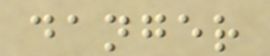danger
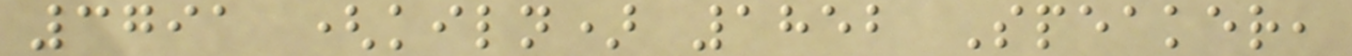3791 (kiln) 1852 Speaker,
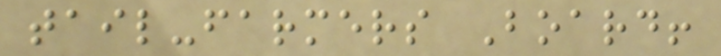tail-farmers Board!
